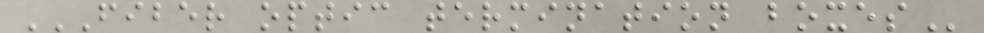FIBER OPTIC TERMINATION BOXES
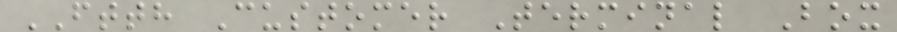FTTH Customer Terminal Box
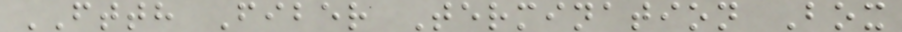FTTH Fiber Termination Box
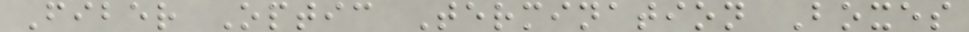Fiber Optic Termination Boxes
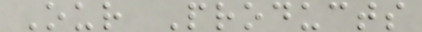Our Products
